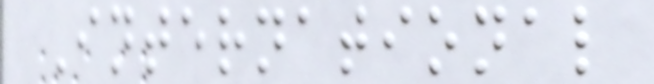International
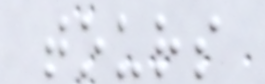tours
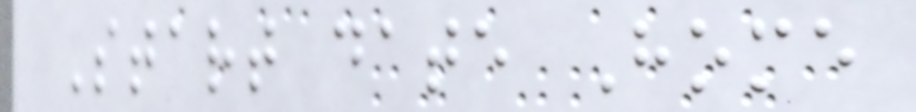Start date Home
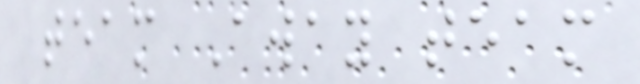team Away team
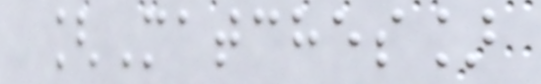[Matches]
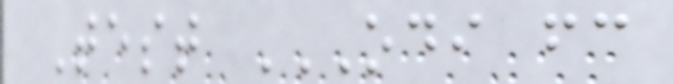Test ODI FC
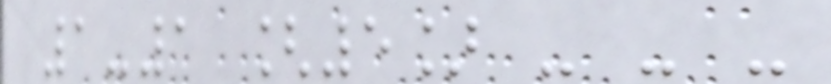1-1 [5] - - -
